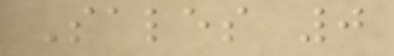Sales 0
